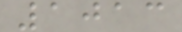1013
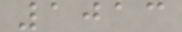1013
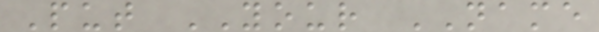Put YOUR NAME
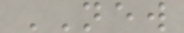NEW
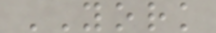YORK
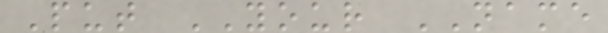Put YOUR NAME
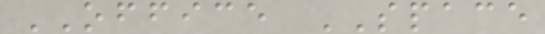OFFICE SPACE
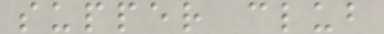supper club
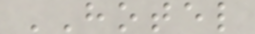HOTEL
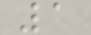1
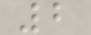2
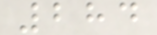284
